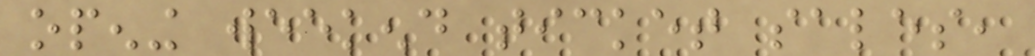opening weekend ticket sales,
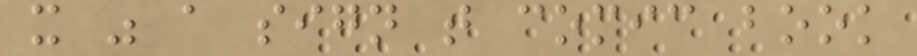it was a sign that comic book
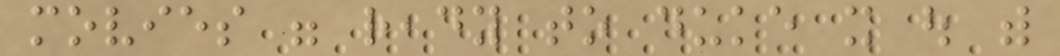movies were ready to duke it out with
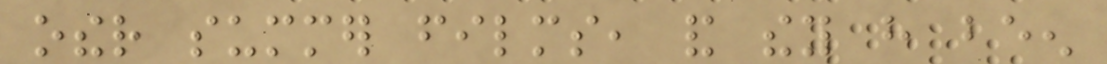other summer films, and they have been
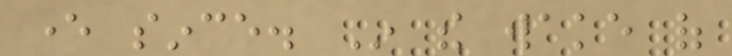ever since. In the wake of
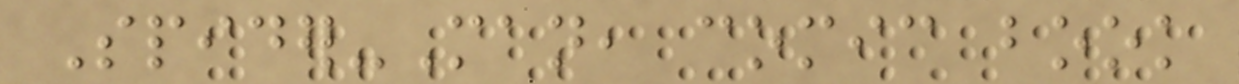Spider-Man, comic book
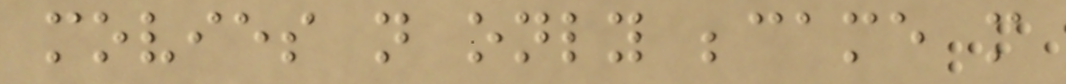movies not only became more
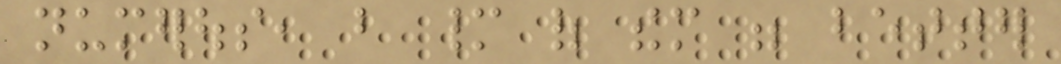numerous, but many of them were better
